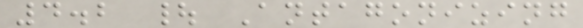4.2 | Antagonizing
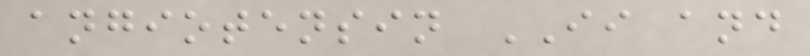angiotensin II and
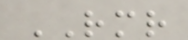RMR
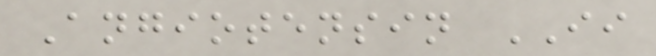Angiotensin II
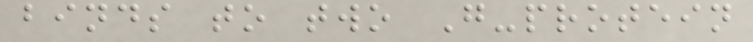binds to two G-protein
